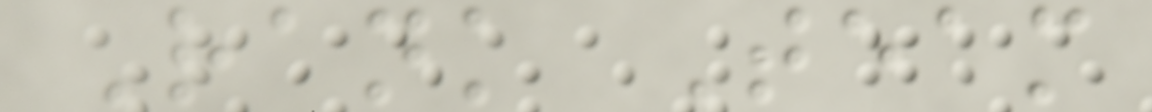Rank Team
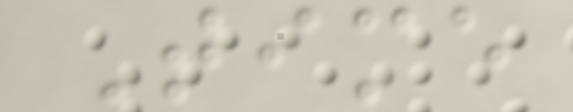Time
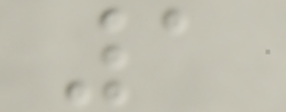1
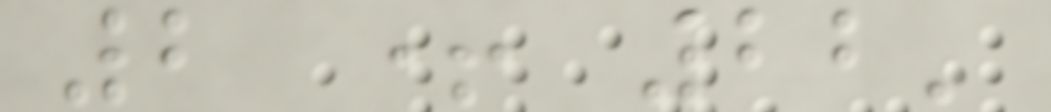2 + 22'
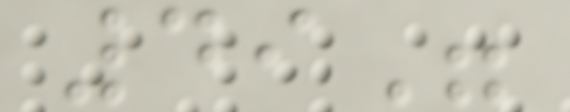49"
